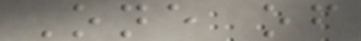One of
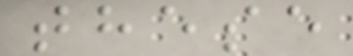these
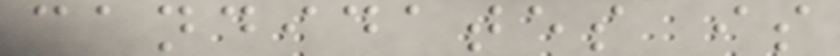candidates is
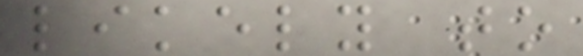likely to
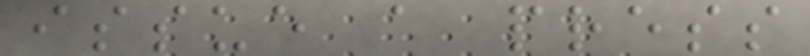issue a press
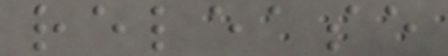release
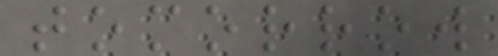tomorrow
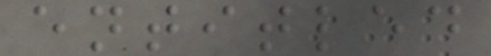entitled
